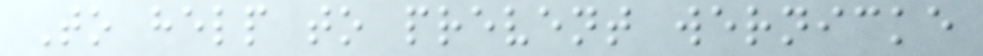To help to prevent wernicke
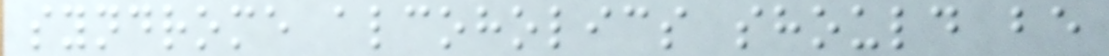syndrome alcoholics should be
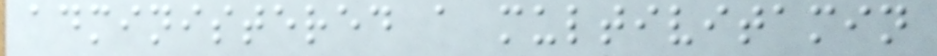administered a multivitamin
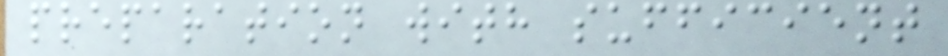preparation with sufficient
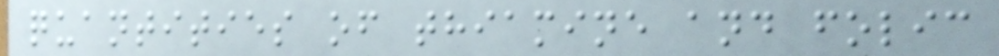quantities of thiamine and folic
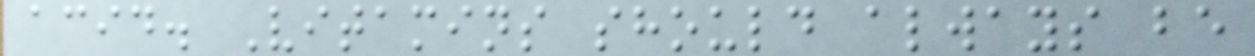acid. Vitamins should always be
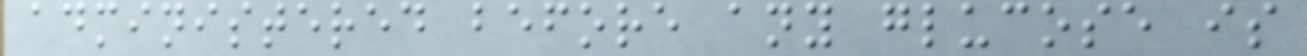administered before any glucose is
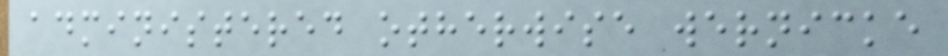administered otherwise wernicke
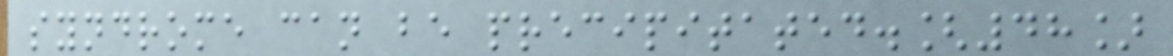syndrome can be precipitated.[48]
